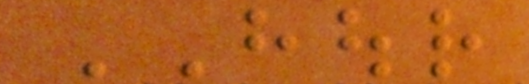HOUR
